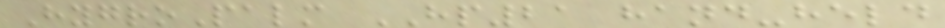HygroPalm HP21 hand-held
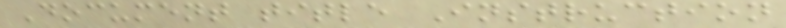Document title Instruction
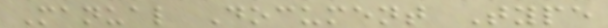Manual Document Type
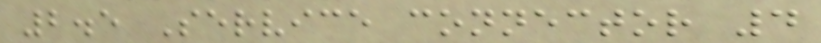2.5 Service connector 4
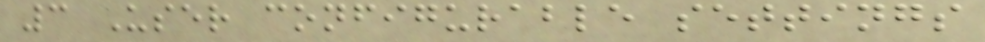3 User configurable settings
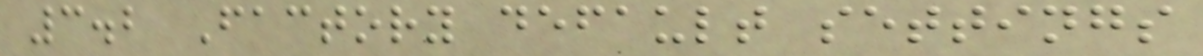3.2 Factory default settings
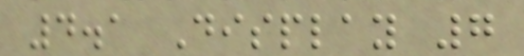4.1 Display 7
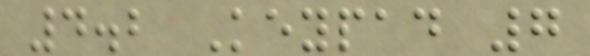4.2 Keypad 7
